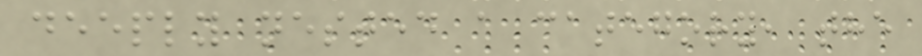deeply nested a category, the
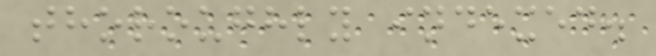thoroughly indexed.
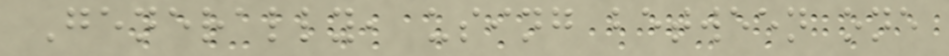Generally, using between one
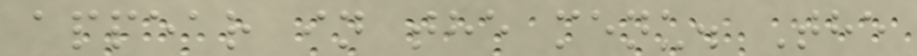appear in the menu. The
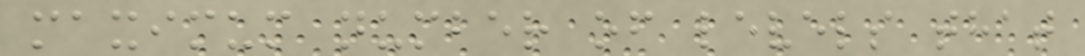maximum number of levels that
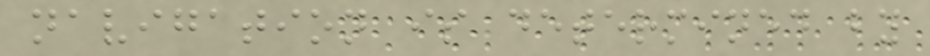navigation is determined by
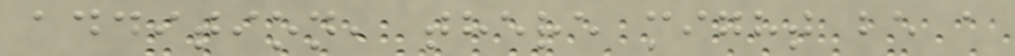addition, there might be a
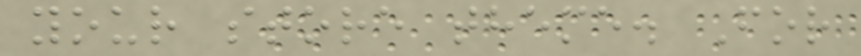your store theme. For
